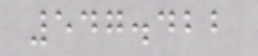547.422
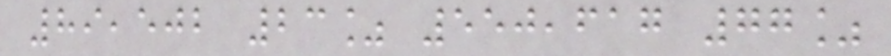89,502 23% 550,617 77%
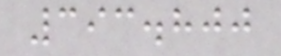393.800
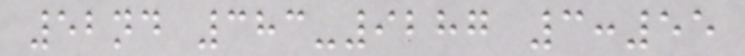52nd 383-9287 3:55
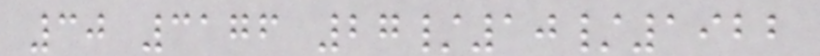30 3176 27/10/1922
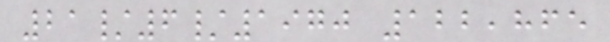21/6/1970 122,865
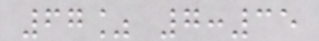67% 7:35
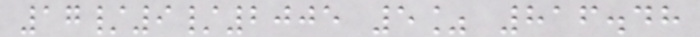17/9/2005 5% 816.48
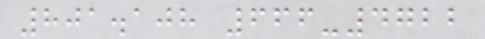801.108 666-4722
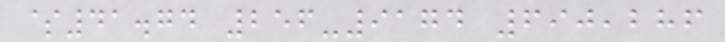$41.74 256-9174 690,286
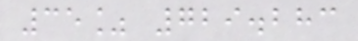35% 729.283
